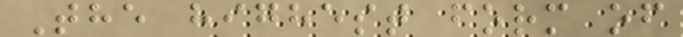The highest form of
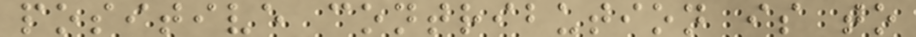positive contribution is to
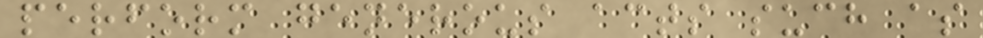perform generous acts such as
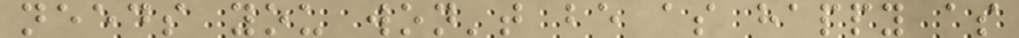needs you won't be as happy as
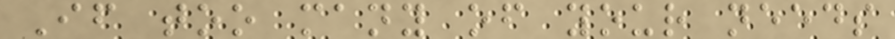If too many of your needs
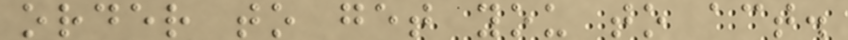order to get you to act.
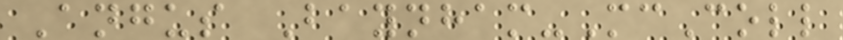Angus Baynham-McColl
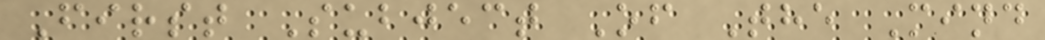First Subject Of The Mind
